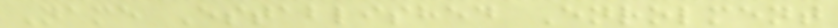Name Established Enrolment
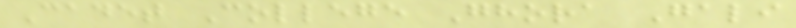Cadet College Ghora Gali
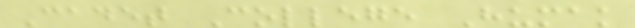Cadet College Humak
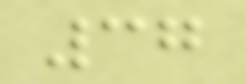37
